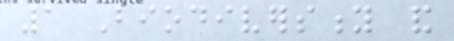1 Biodiversity and
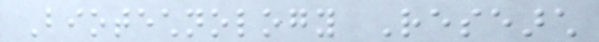Biotechnology Research
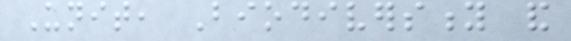Unit, Biodiversity and
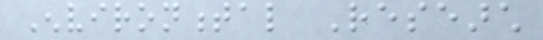Environmental Research
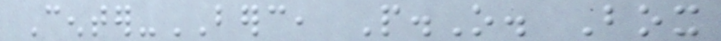Center-BERC, P.O. Box
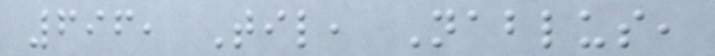696, Til, Nablus,
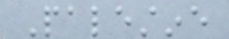Palestine
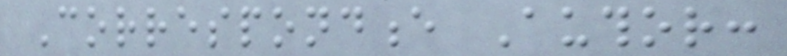Correspondence Author:
